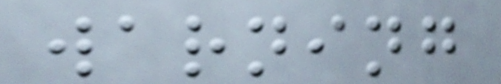warning
